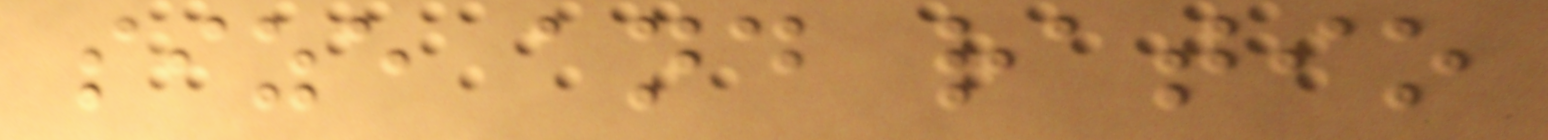size and ratio
